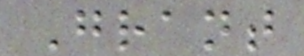Grant
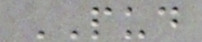PUD
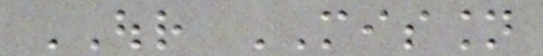OUR MISSION
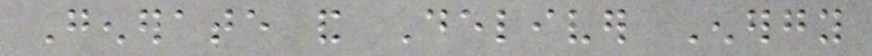Generate and Deliver Energy
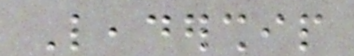Leadership
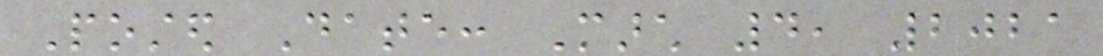Posted Date: March 4, 2021
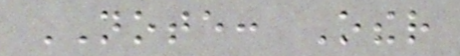NOTE: Other
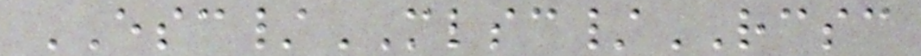ESC/MLSC/RCSC
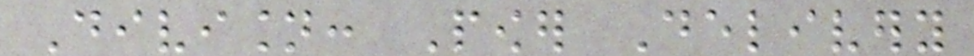Division: Power Delivery
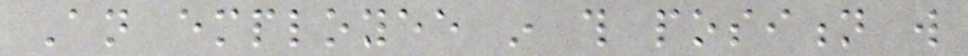An employee in this position will
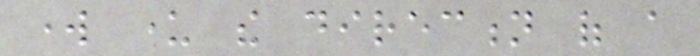work under the direction of a
